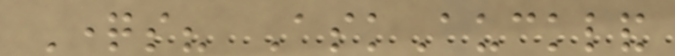Questions? AskAuckland
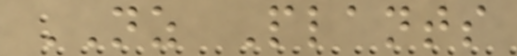NZ Plants
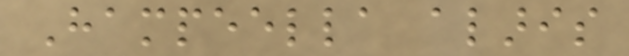Hampeella alaris
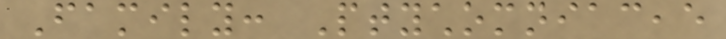Family: Ptychomniaceae
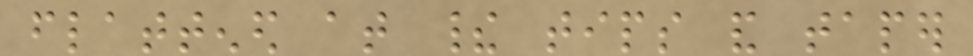flattened at their tips and taper
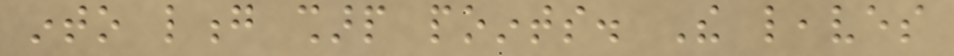into long sharp points. The leaves
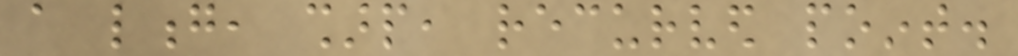a long, sharp, recurved point.
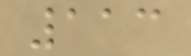113
